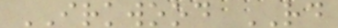IRKWOOD RD
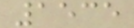1535
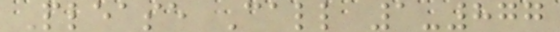Please Call 1-877
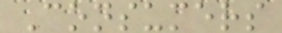Consumers
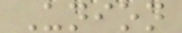Union
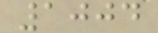1004
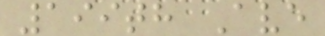199th Ave
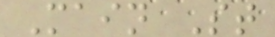Main St
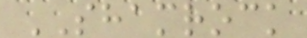SHAMROCK
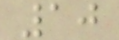10
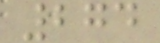274
